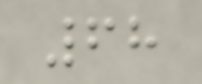68
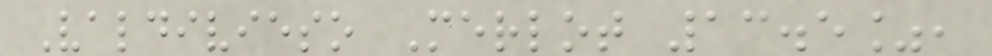Valdivieso Merlot 13.5%,
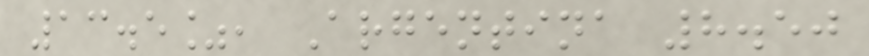13.5%, Argentina 8.50
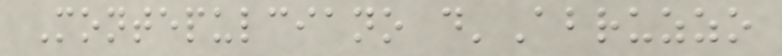Montepulciano d'Abruzzo
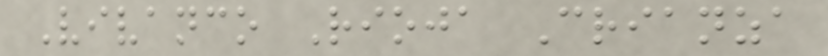Vivanco Rioja Crianza
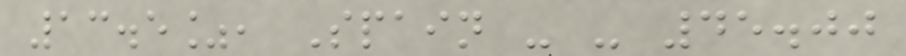13.5%, Spain - - 45.00
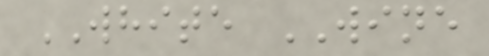WHITE WINE
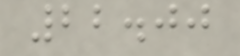22.00
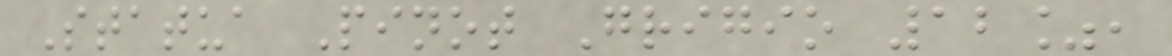Statua Pinot Grigio 12%,
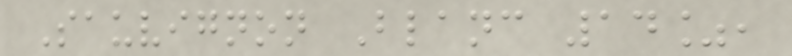Sauvignon Blanc 14%,
